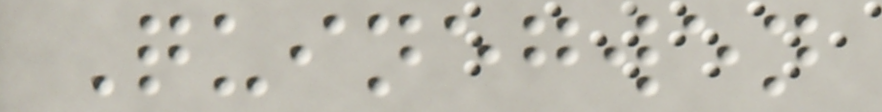Quinegwen
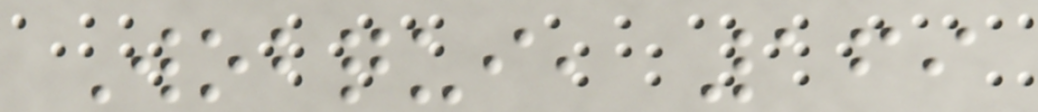Wobqui, 169
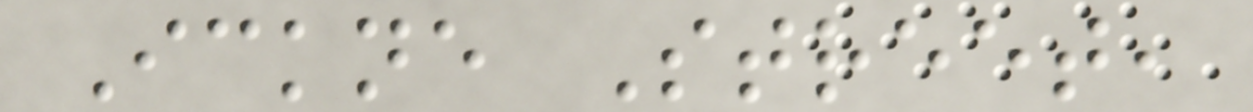Ickne Street,
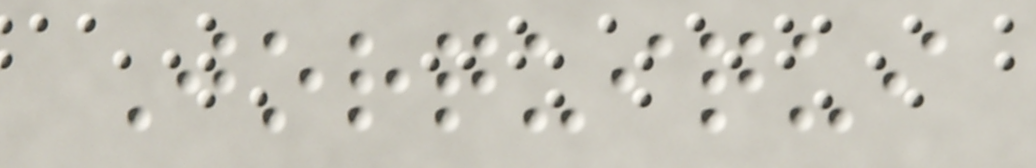Jorquiqui
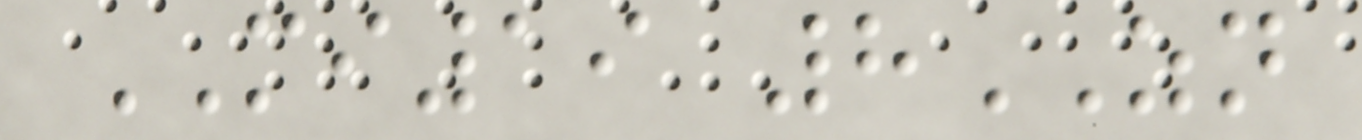MI19 8ZN
